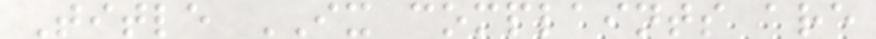Title IX complaints are
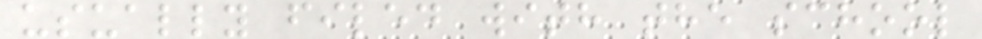usually filed with the school
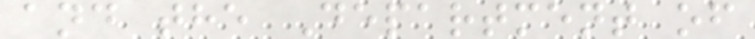and the Department of
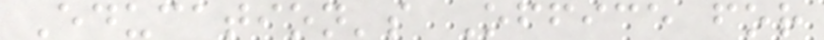Education's Office for
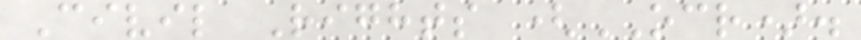Civil Rights (OCR).
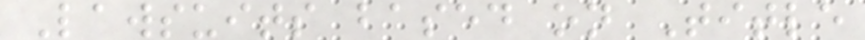Lawsuits based on Title
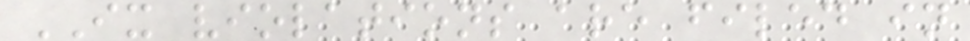IX violations are filed in
